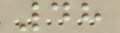48
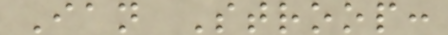Ian Stroop:
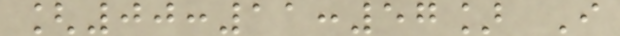[00:11:57] I
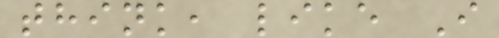think, like I
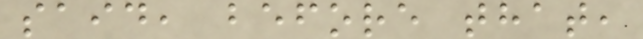said, before that,
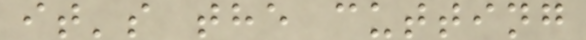it's the cutting
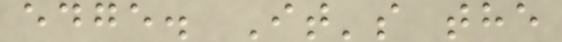edge. It's the
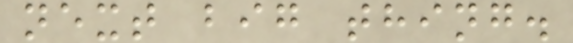next big thing.
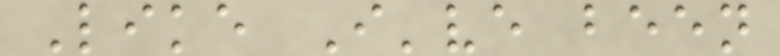Like I've been
